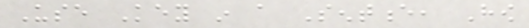Use Key in a Sentence, How
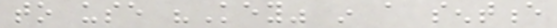to use "Key" in a sentence
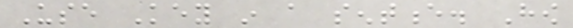Use Key in a sentence. How
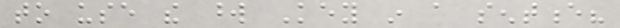to use the word Key in a sentence?
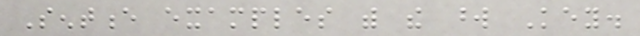Sentence examples with the word Key.
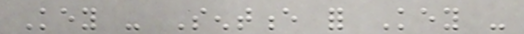Key - Sentence for Key -
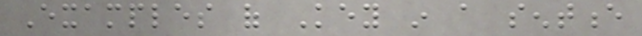Examples of Key in a sentence
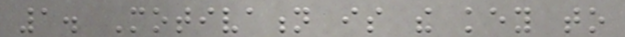1. Motivation is the key to
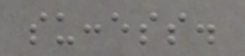success.
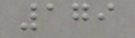179
